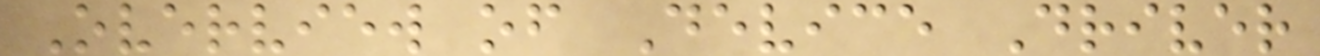Overview of Device Driver
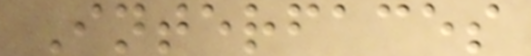Interfaces
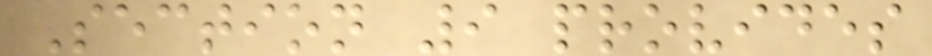Section 9 provides
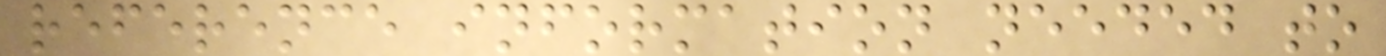reference information needed to
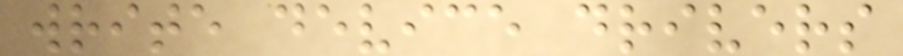write device drivers
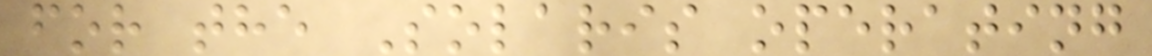for the Solaris operating
